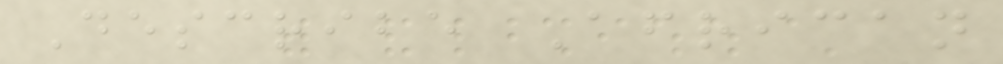Describe African
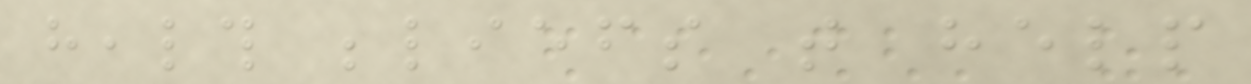health beliefs that help
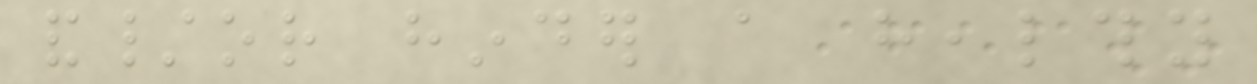and/or hinder a healthy
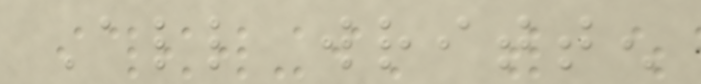All written
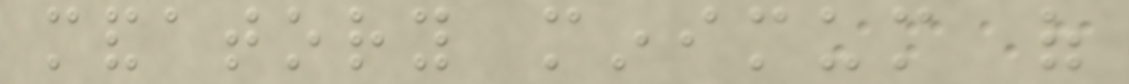mandatory minimum of
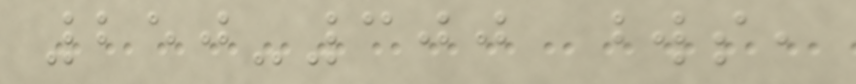250-300 words,
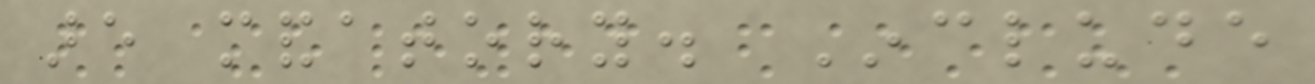are mandatory. Include
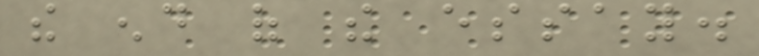the end of the essay.
